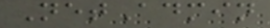NetAdmin
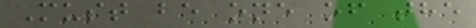Must be one of the
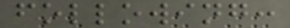following:
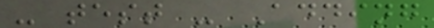- test - Adding
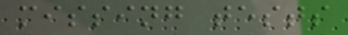missing tests
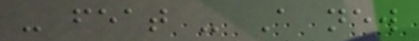- feat - A new
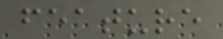feature
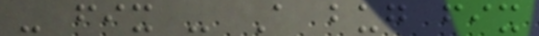- fix - A bug fix
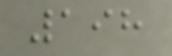198
